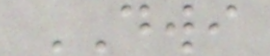DWI
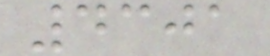4301
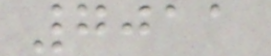7011
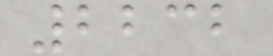2232
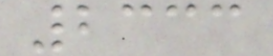2333
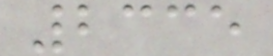2335
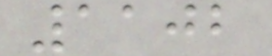1102
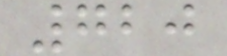720
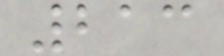213
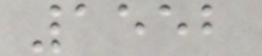1552
